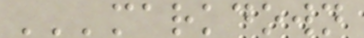'''markdown
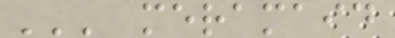''' meramaid
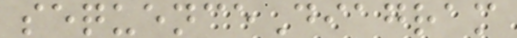sequenceDiagram
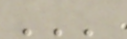'''
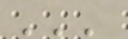'''
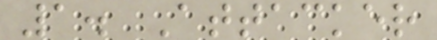1. Attacker
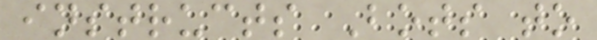instructs Bots to
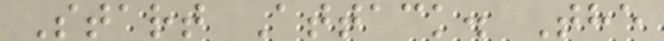Start Attack. The
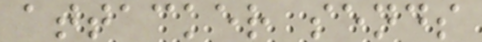attacker sends
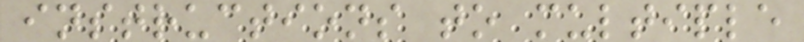instructions to multiple
